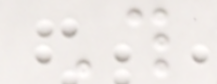This
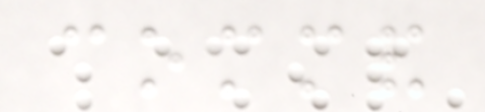command
